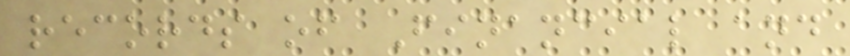records of Financial and
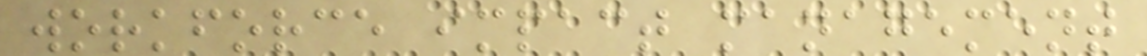workforce impact management
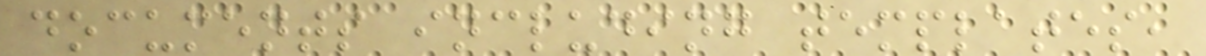documents including templates,
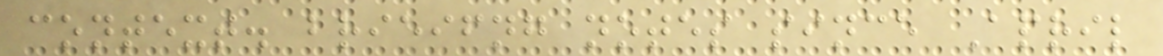context. brieifng notes since April
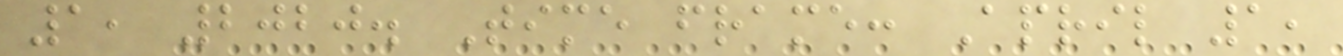1, 2020. Time frame: April 1,
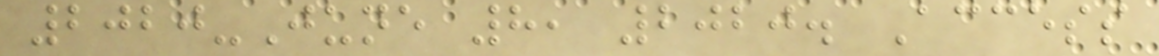2020-June 8, 2020. Access
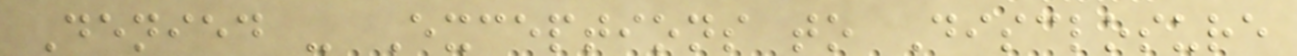Denied - Exceptions to Disclosure
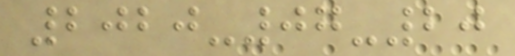2020-07-20
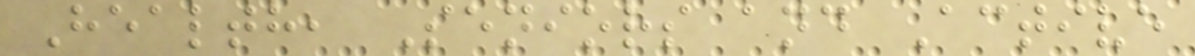Health, Seniors and Active
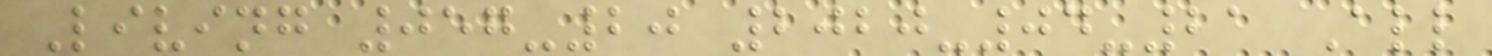Living 057-20 2020-04-21 All
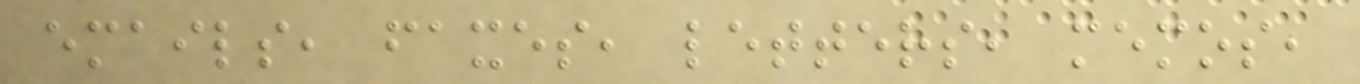emails, faxes, letters, memos,
